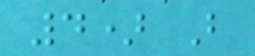4) B
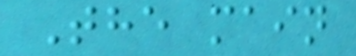The main
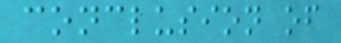conclusion of
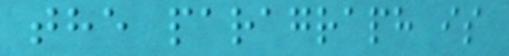the paragraph is
